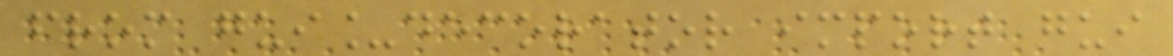from gui_decorator import gui
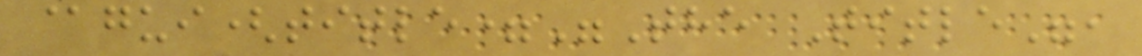@gui(title="The Title",
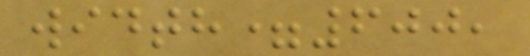width=600,
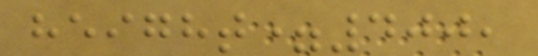height=400,
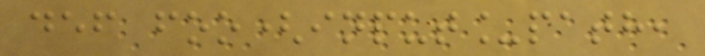def foo(input_path,
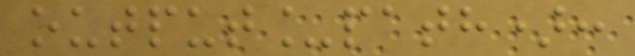output_path):
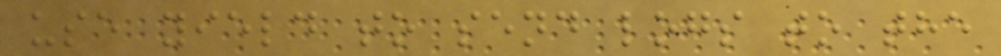use yield to send logs to the
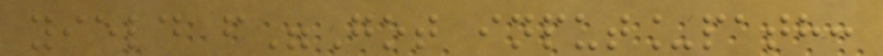yield f"Got input_path:
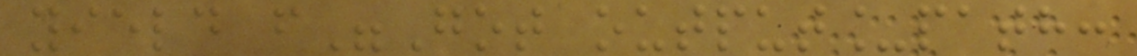yield f"Got output_path:
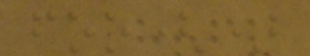foo()
